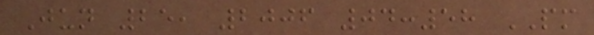Jun 25, 2006 04:58 PM
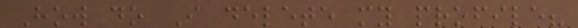How do I delete my profile?
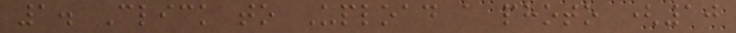1. Click to Upload a photo (10
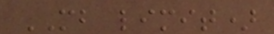MB limit)
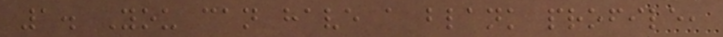1. You can have a blank profile,
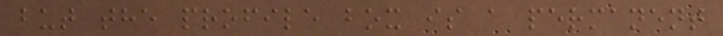but the profile box is a permanent
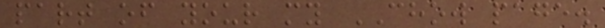part of your my CHOW page.
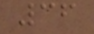36
